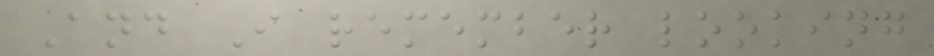And I remember looking
